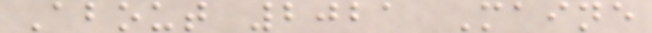About 2021 Maine
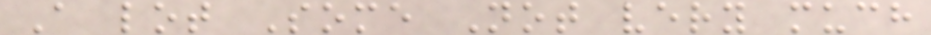A lot Some Not very much
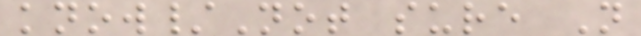know/Not sure N
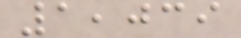1,039
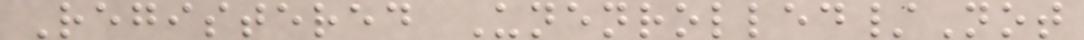Registered Unenrolled/Not
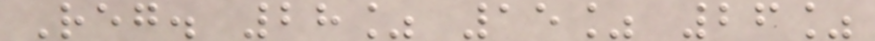Reg. 28% 15% 26%
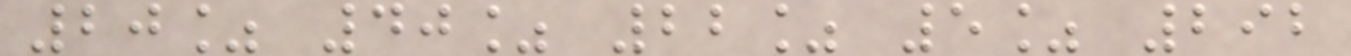20% 40% 22% 5% 292
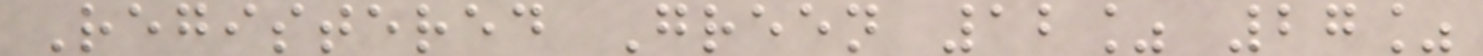Registered Green 12% 27%
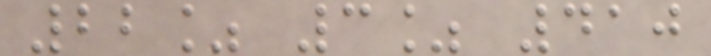22% 3% 410
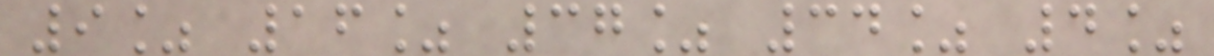9% 16% 37% 34% 4%
